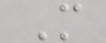M
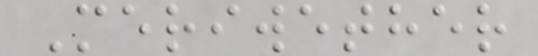Meriwether
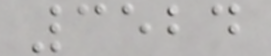3524
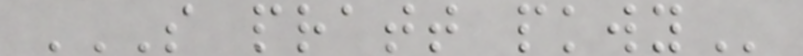S PRATT PKWY
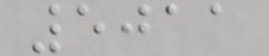5011
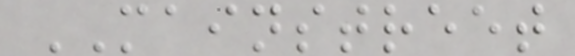MAINSTREET
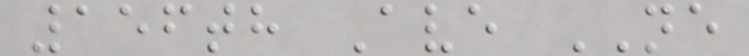156th Ave NE
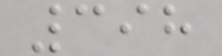398
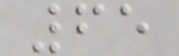65
